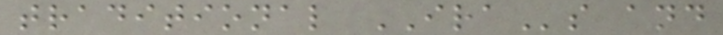traditional IRAs and
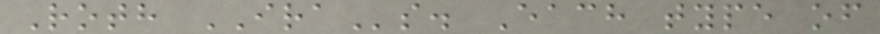Roth IRAs. Each type of
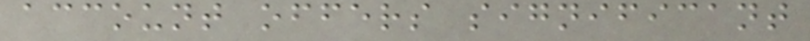account offers significant
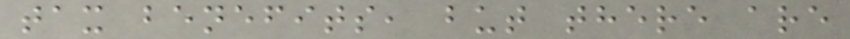tax benefits, but there are
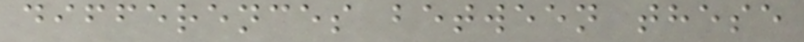differences between these
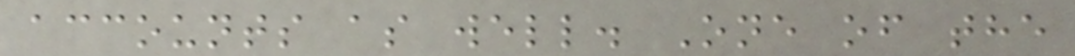accounts as well. One of the
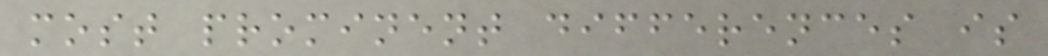most prominent differences is
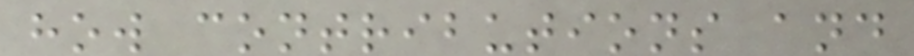how contributions and
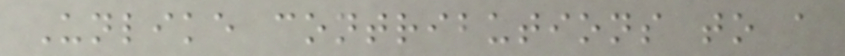Unlike contributions to a
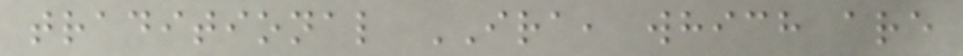traditional IRA, which are
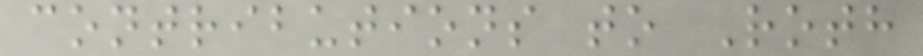contributions to Roth
